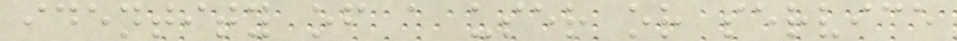identity of a user or service
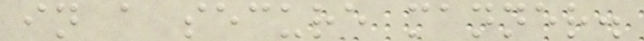in a secure manner.
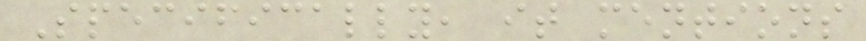Specifically, it mentions
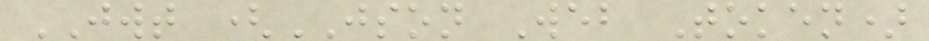JWT (JSON Web Token)
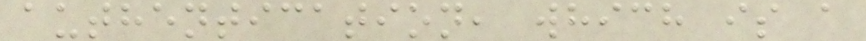authentication, which is a
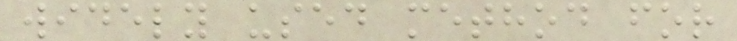widely used method for
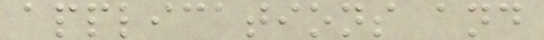applications and
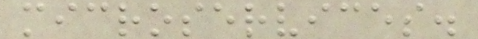microservices.
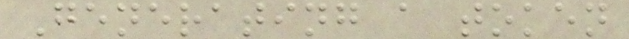Generating a token
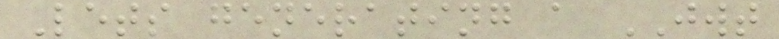Lets generating a JWT
